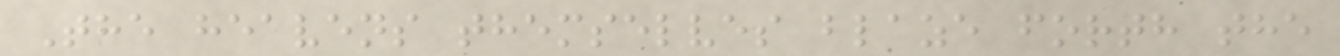The heavens themselves blaze forth the
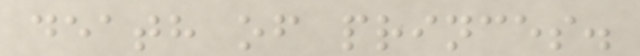death of princes.
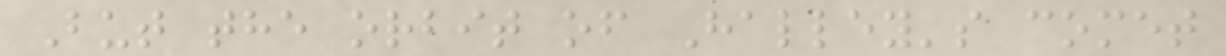But the orbit of Halley's comet
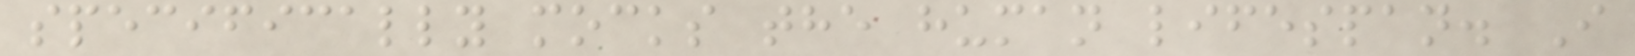specifically mocks the human lifespan. I
